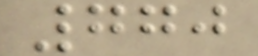770
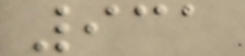931
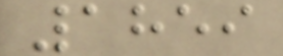1859
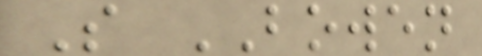S BOWEN
